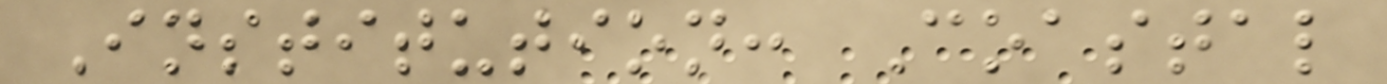Institution: Coastal
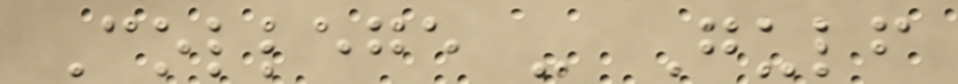College - Gulf
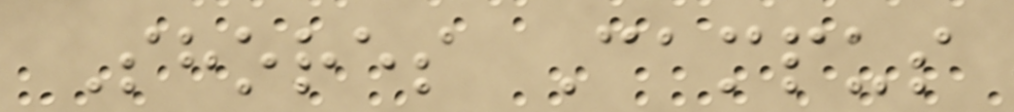Shores Campus
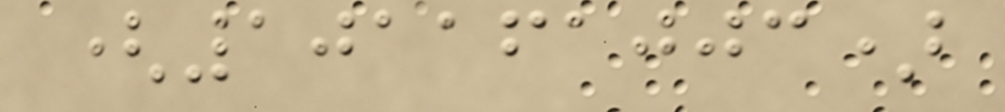(101161003)
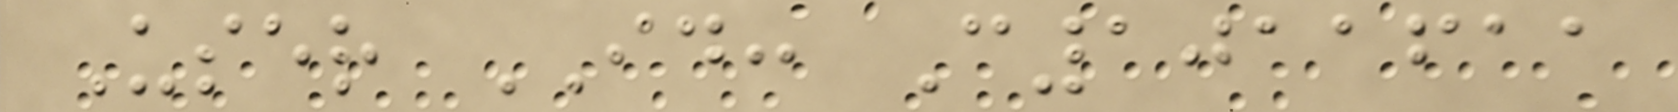User ID: C1011611
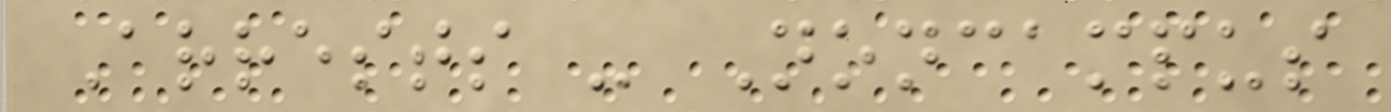Arrests - Noncampus
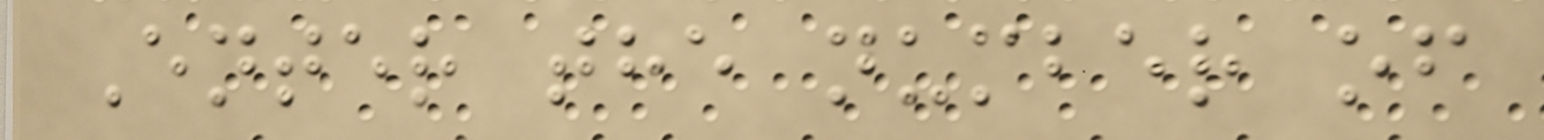Enter the number of
